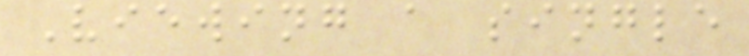Viewing a single
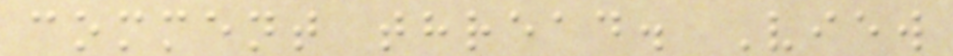comment thread. View
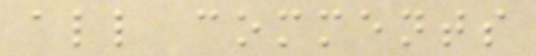all comments
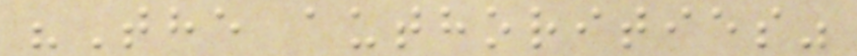"The authorities"
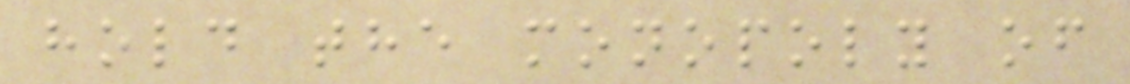hold the monopoly of
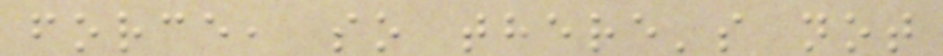force, so there's not
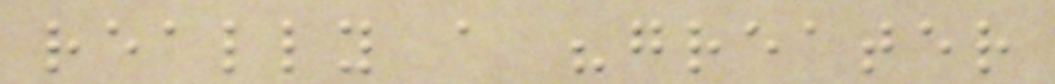really a "greater
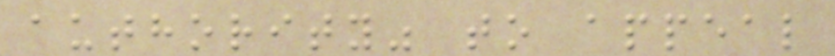authority" to appeal
